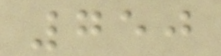750
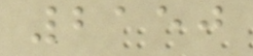2150
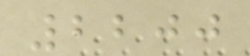2200
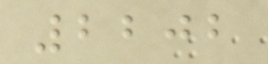2202
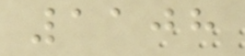1108
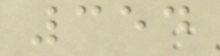354
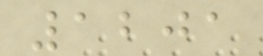1201
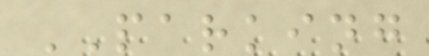PARKING
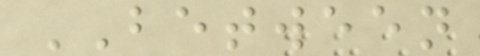BETWEEN
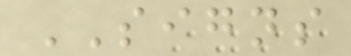SIGNS
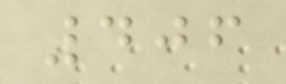406
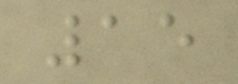15
